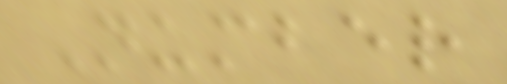Number
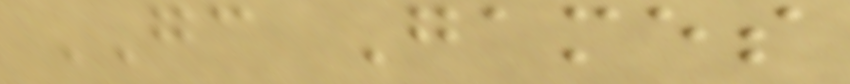GC Games
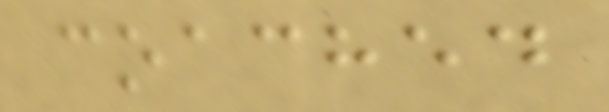coached
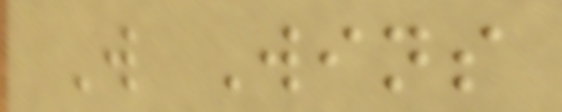W Wins
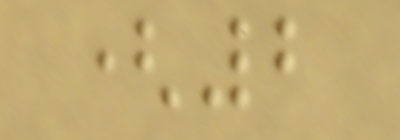(2
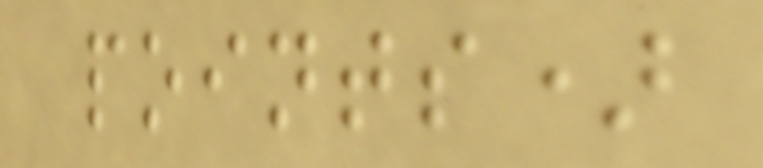points)
